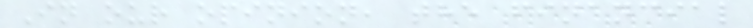In our opinion, the financial
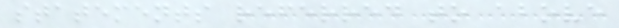statements referred to above
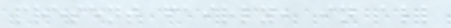present fairly, in all
